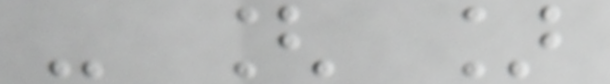- [ ]
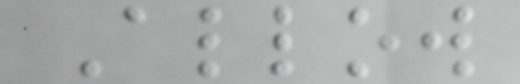Allow
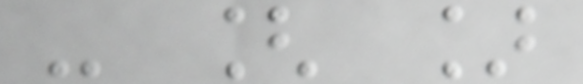- [ ]
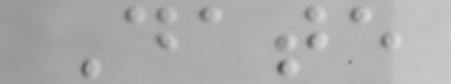Date
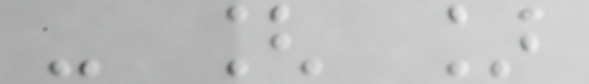- [ ]
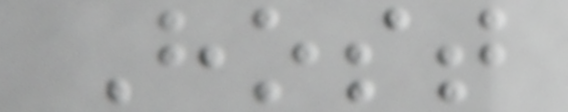Host
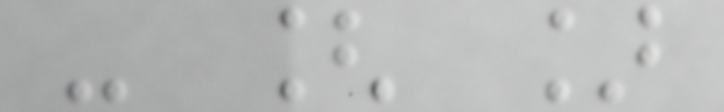- [ ]
